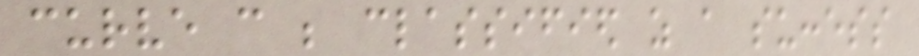curve can be classified as a success
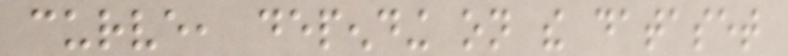curve, depending on the dataset
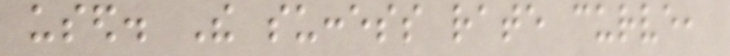used. The success rate curve,
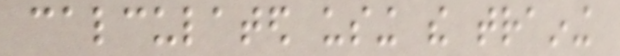calculated using the training
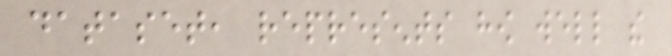dataset, represents how well the
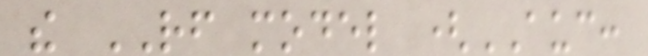the RF model (AUC:
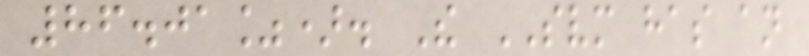86.01%). The SVM has an
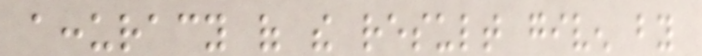accuracy of the result given by
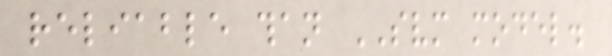reliable than SVM model.
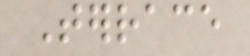Terrace
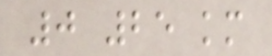0 25 km
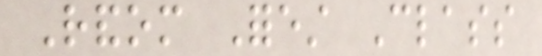Random Forest Class
